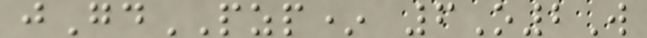jGdPZP* 6O2W
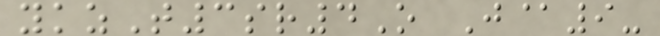ykzT3sr4O J@9-
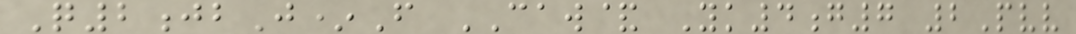Q2jbJ*F CAW& Yk4g7 2Pvv
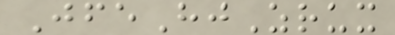JfeHjZrux
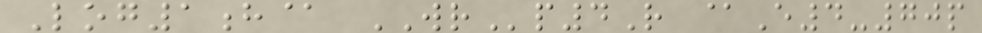Log1h@ WRp4R @E4-70p
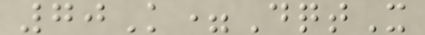70K=DqtX
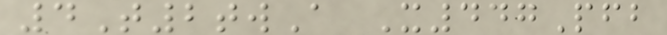4T2twA X447Pfb
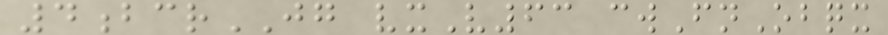4bcrJG vxV63 cwFnObqx
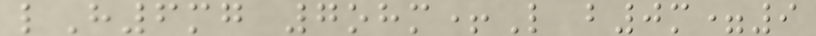lH6mg 7ohm+L b0m=9
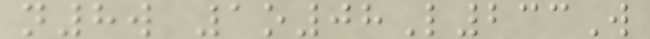n8w 1o08L233W
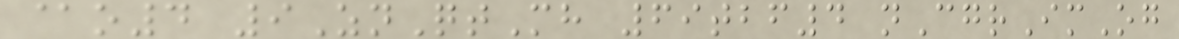@o4 9ZnQtMh 69tbf4 nCgrImOg
